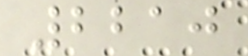2210
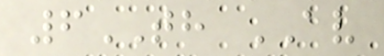6TH AV
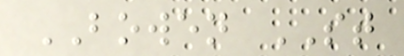BOWEN ST
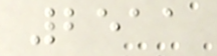2511
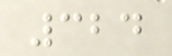324
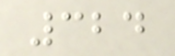324
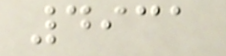4931
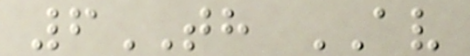6TH AV
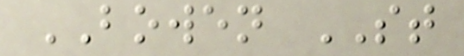BOWEN ST
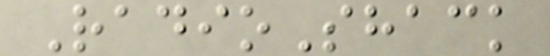RadioShack
